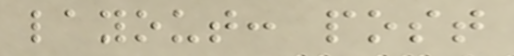layout: post
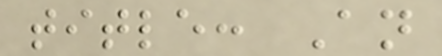title: An
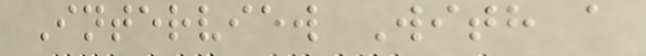Interview With a
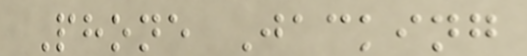Phone Jacking
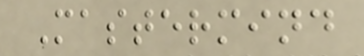Mastermind
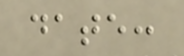date:
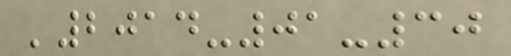'2014-01-30
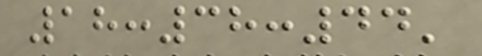18:38:44'
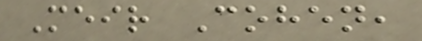Meir Cohen,
